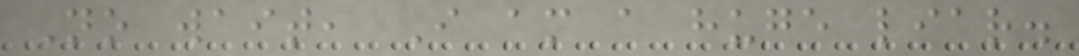No wait, I am a huge liar.
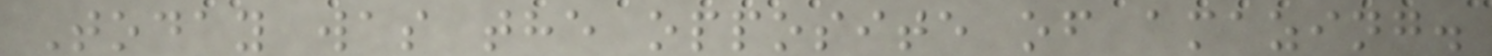Today was the opposite of amazing.
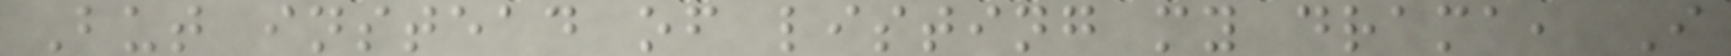But instead of listing my drama, I
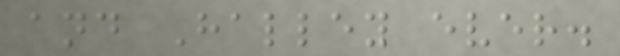and Halley ever.
